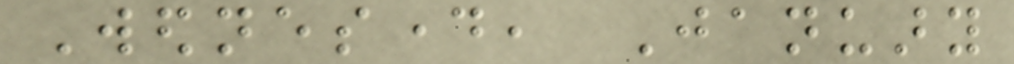Wednesday, January
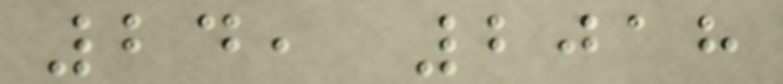24, 2018
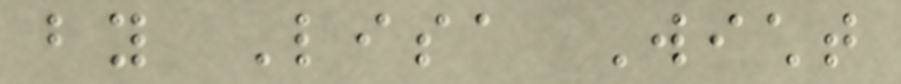by Lisa Wicht
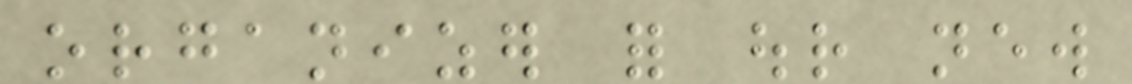organizer for our new
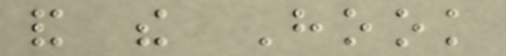and the Hook
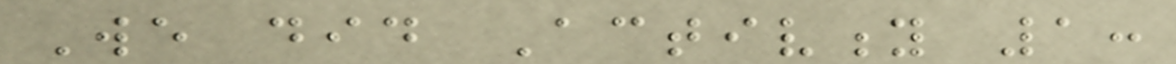We did Activity 1:
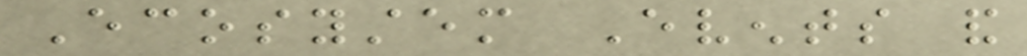Ecosystem Events and
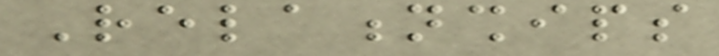Relationships
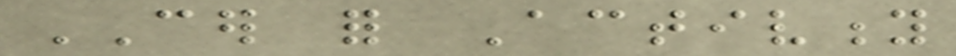CER for Activity
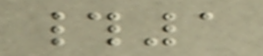#1
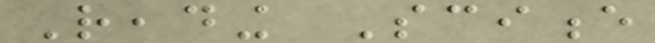Reading Science
